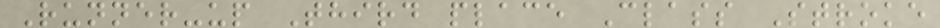Runner-up Third place Class Stroke
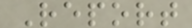Report
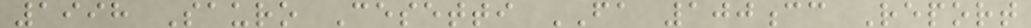1998 Sauro Cesetti FA 100cc Report
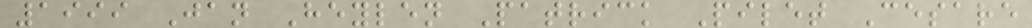1999 Jan Heylen Patrick Pilet Cesare
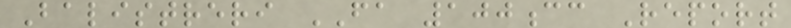Balistreri FA 100cc Report
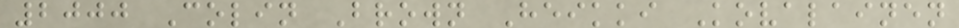2000 Colin Brown Heikki Kovalainen
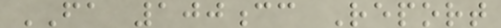FA 100cc Report
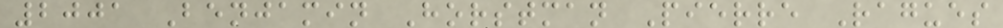2001 Benjamin Horstman Pierre Ragues
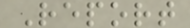Report
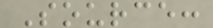Source:
